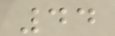44
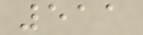511
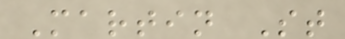Martin St
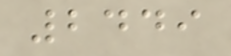2449
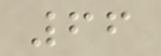66
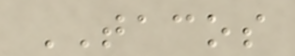TACOS
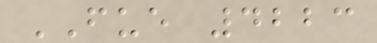FUE 4223
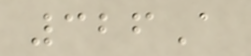326A
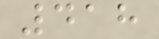418
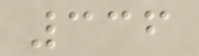336
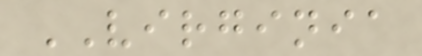VIRGINIA
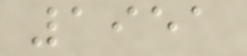1951
